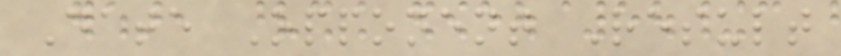Date Opponent Result
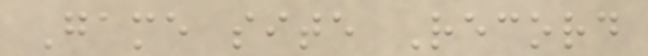Game site Record
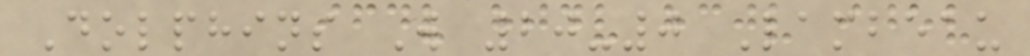Dolphins W 20-0 Lambeau
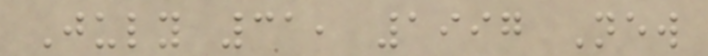July 31, 1997 New
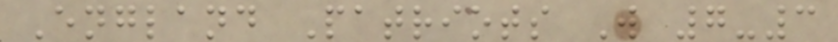England Patriots W 7-3
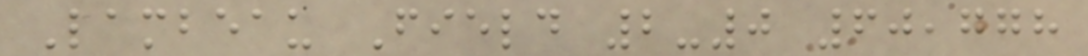Lambeau Field 2-0 60,778
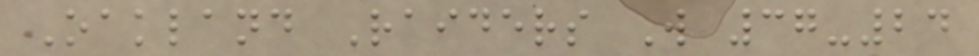Oakland Raiders W 37-24
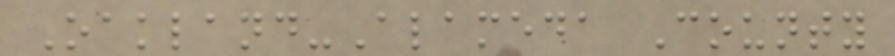Oakland-Alameda County
